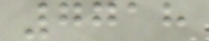7718
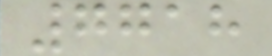7718
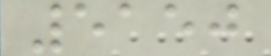5150
